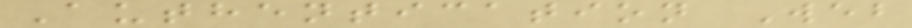Authentication Web
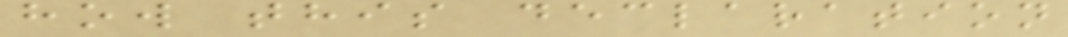how this declaration
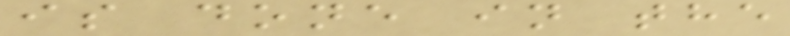is done in the
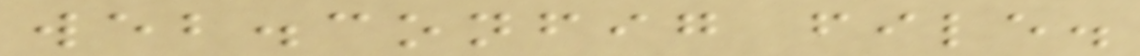web.config file.
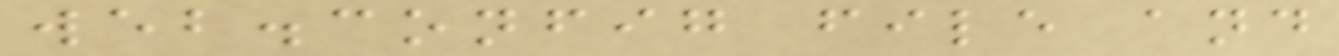web.config file and
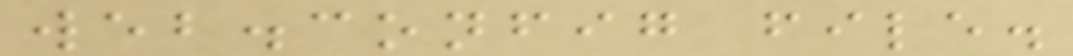web.config file.
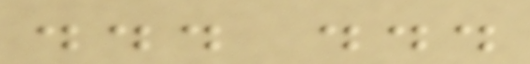... ...
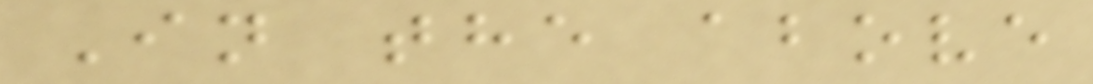In the above
